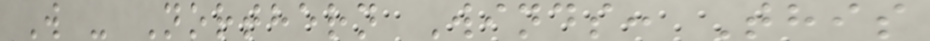W - Northern Winds: This
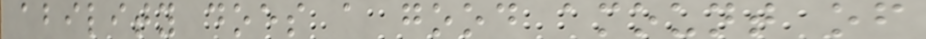ability does a good amount of
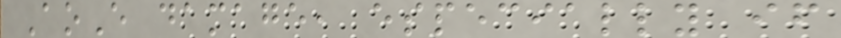AoE damage, especially if
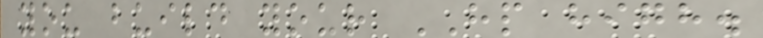you build your HP high.
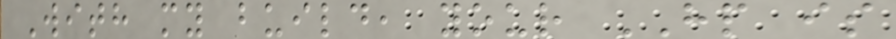With my build, your HP is
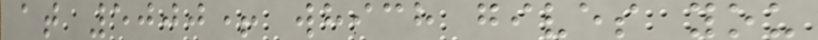at 5000+ which gives you
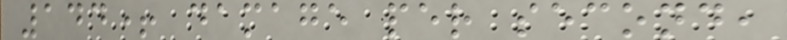144+ damage per second,
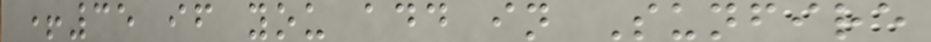+35 if you add in Sunfire
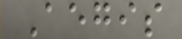Aegis
